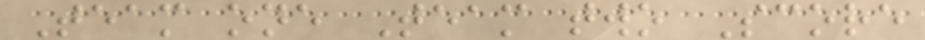Team one Team two Score
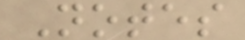Notes
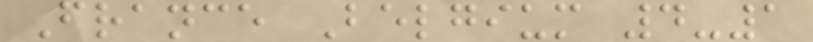France Belgium 4-1
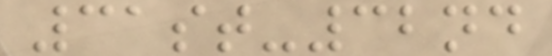31st-32nd
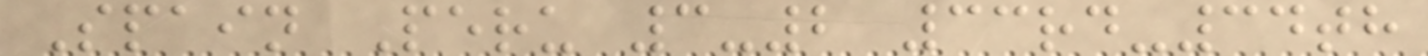Spain Peru 3-2 33rd-34th
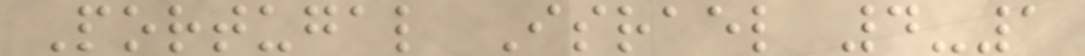Portugal Israel 4-1
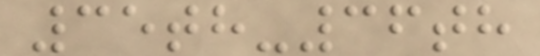35th-36th
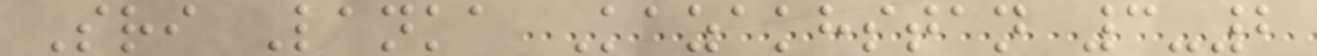Sri Lanka Kazakhstan 3-2
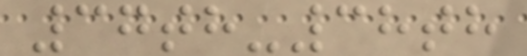37th-38th
